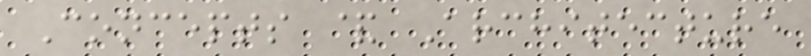Concepts & Architecture
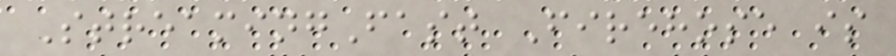StreamingFast Firehose is
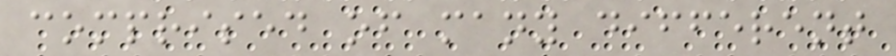comprised of many different
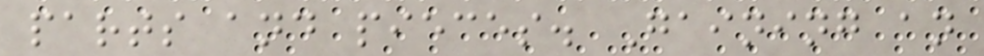parts and pieces. Gaining an
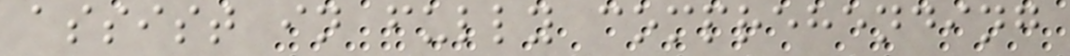assist in fully comprehending
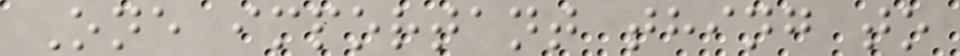One important thing to
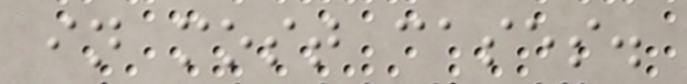in most cases.
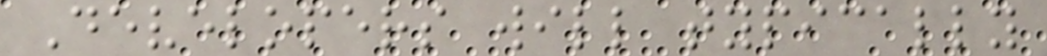Developers will typically
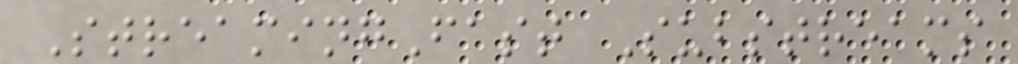StreamingFast Substreams
